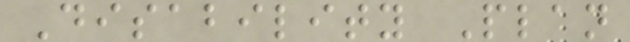Disability Plan
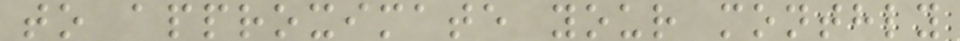to approximate your monthly
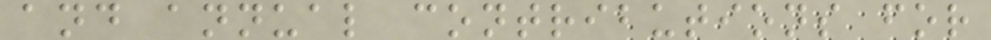and annual contributions for
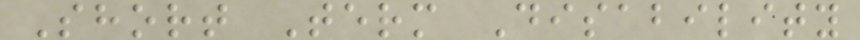Short Term Disability
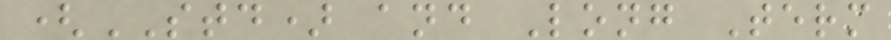(STD) and Long Term
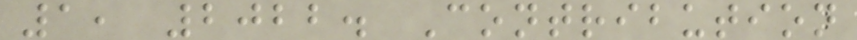1, 2022. Contribution
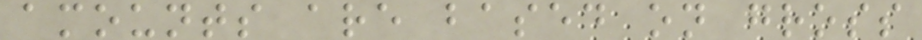amounts are based on gross
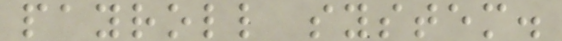payroll system.
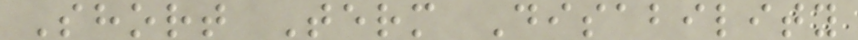Short Term Disability
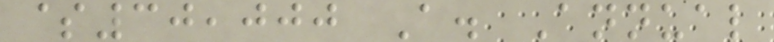$30,000 A. Annual
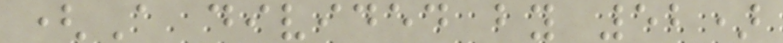(A divided by 52)
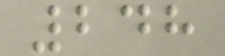248
